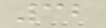32
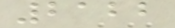2122
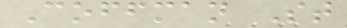Coffman St
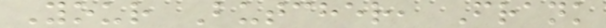Your Butcher, Frank
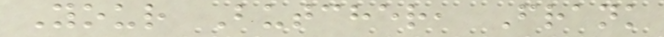Your Butcher, Frank
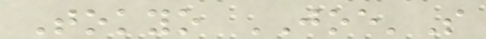Tokyo JOE'S
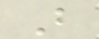B
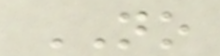NO
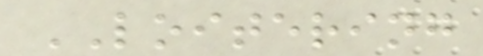LOITERING
